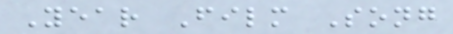Year Film Song
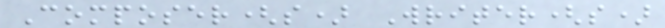Composer(s) Writer(s)
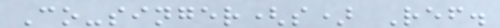Co-singer(s) Ref.
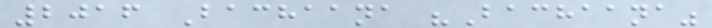2016 Bachaana "Bachaana"
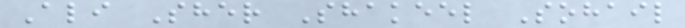Ali Sher Shakeel Sohail
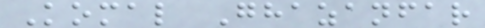Komal Ghazanfar
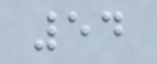54
